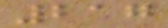217
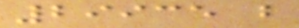29935 b
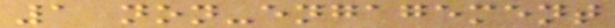1 non-engagement
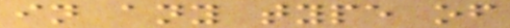in any type of
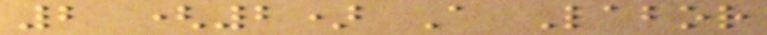2 (2) A Labor
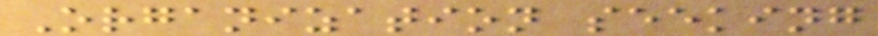Organization seeking
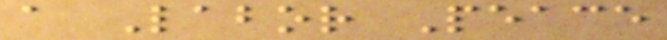a Labor Peace
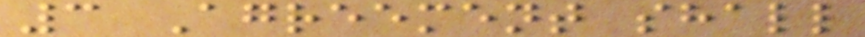3 Agreement shall
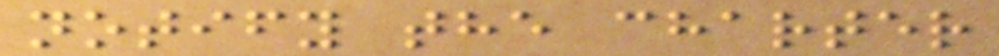notify the charter
